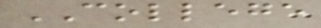COLLEGE
